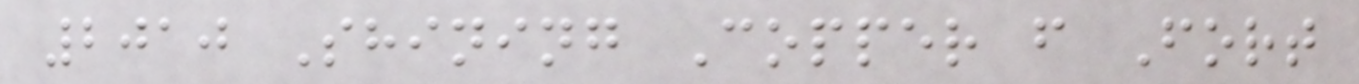2010 Shining Copper f Fort
